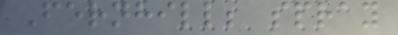Fernhill; spray
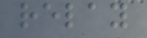relay
